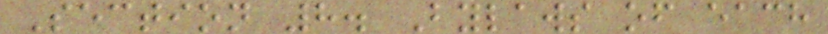Section 8. Bylaws of each
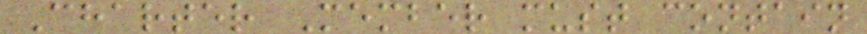Charter Member must contain
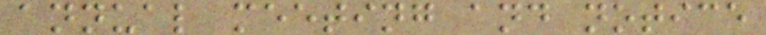annual meeting and notice
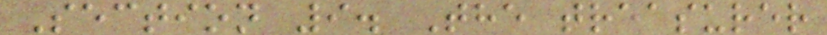Section 9. The treasurer
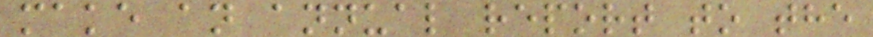make an annual report to the
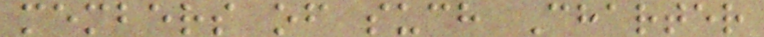members of such Charter
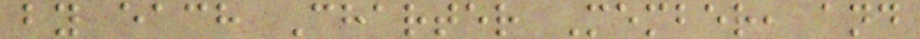by each Charter Member, and
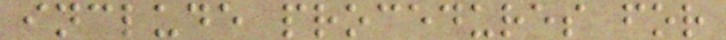include procedures for
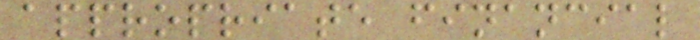appropriate financial
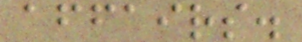affairs.
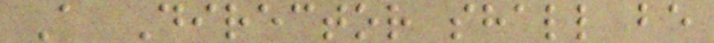A Director shall be
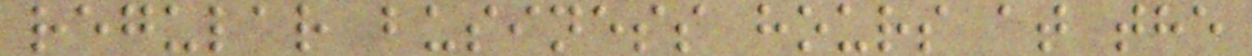regular business hours at the
